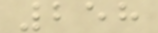258
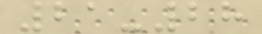21-28
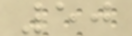50
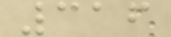316
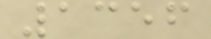1356
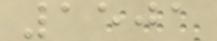1501
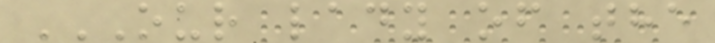OUR LADY OF THE
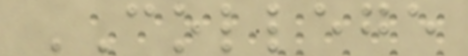COLLEGE
